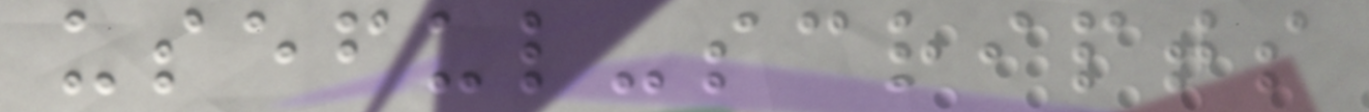useful-scripts
